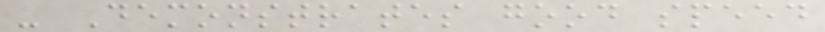- Demonstrates good speed
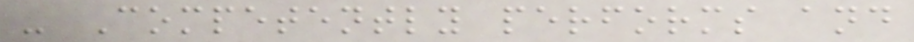- Competently performs and
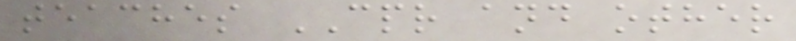teaches CPR and other
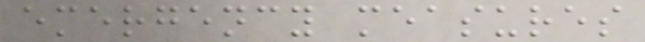emergency measures
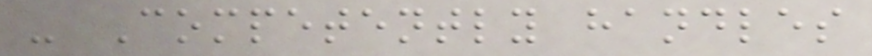- Competently handles
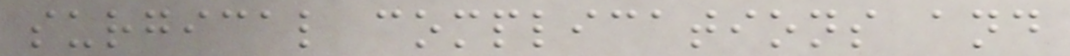surgical complications and
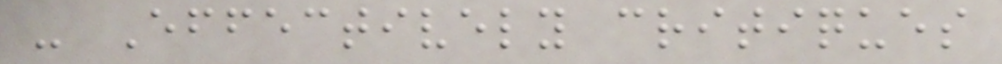- Effectively critiques
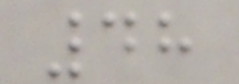48
